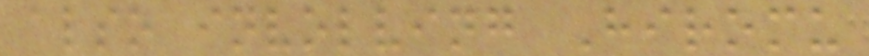also involving Hiromu
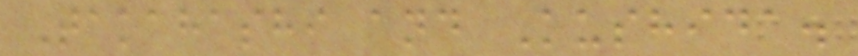Takahashi and Kushida.
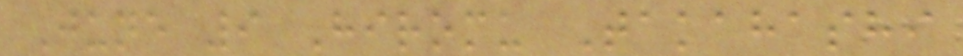June 9 Hiromu Takahashi
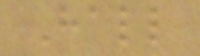Hall
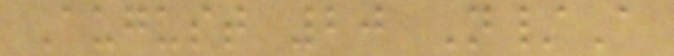August 20 N/A
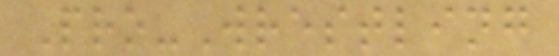Pro-Wrestling
